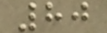80
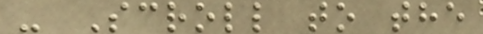- Scroll to the
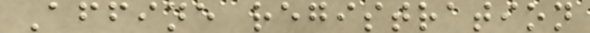Affine registration
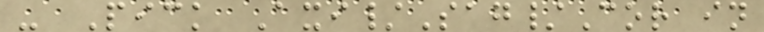- Pick Axi/Sag/Cor in
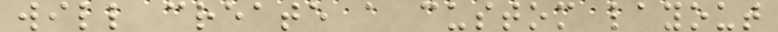will create a custom layout
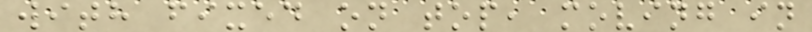with fixed on top, moving in
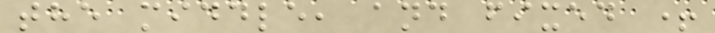the middle, and fixed +
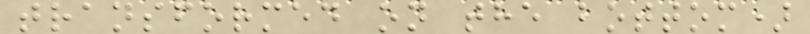transformed on the bottom)
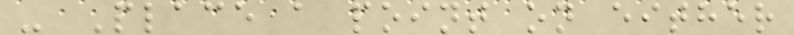- Place a point on either
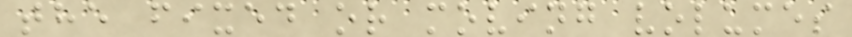the fixed or moving volumes
